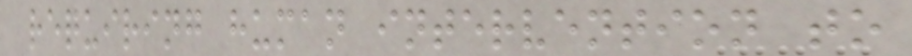requiring human intervention to
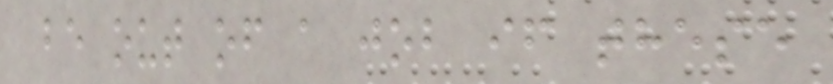be out of a job if these
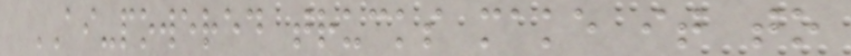AI-powered trucks make it to
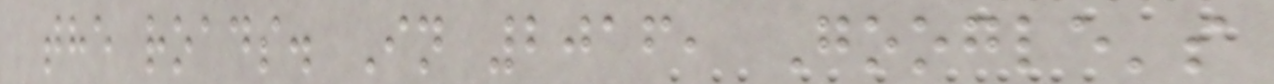the roads. In 2016, Google's
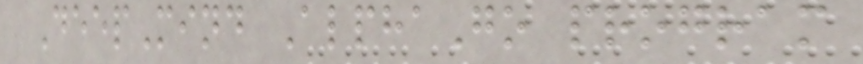DeepMind AlphaGo program
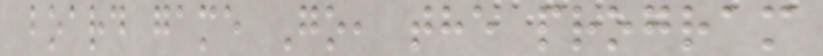board game Go, the program
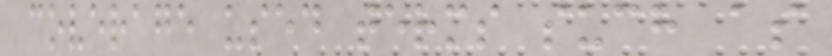coverage used terms such as
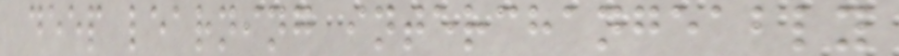deep learning interchangeably
